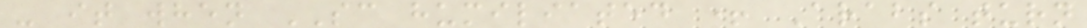- it when SC humiliated + Arabs turn
